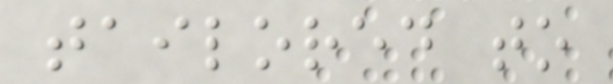tailored to
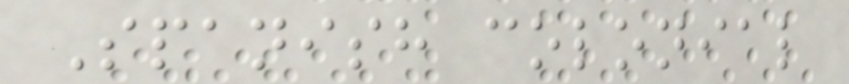Spanish colonial
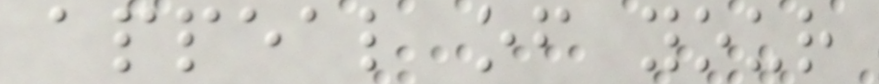appeal of your
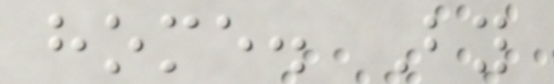home. By
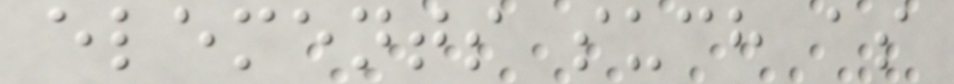elements such as
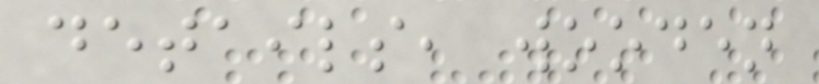details, wooden
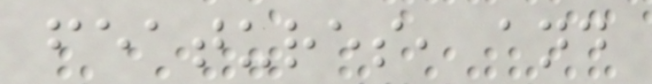features, and
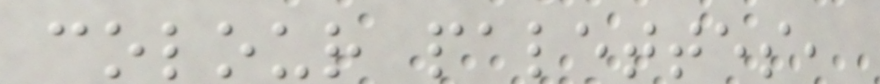colour palettes,
